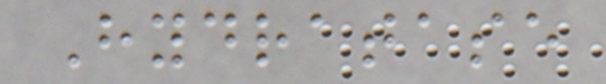Hydratase
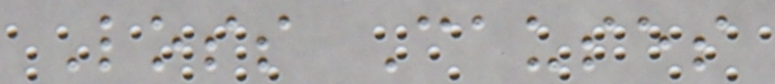Loss Causes
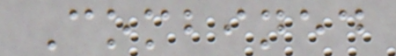Combined
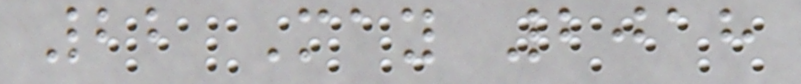22 May 2018
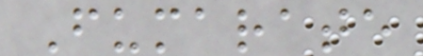Fumarate
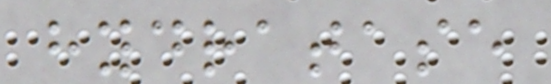hydratase
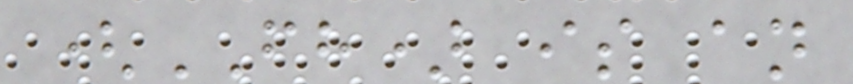(FH) is an
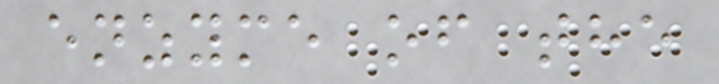enzyme of the
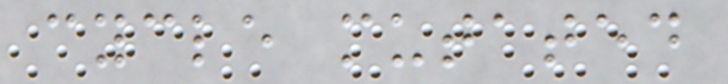cycle mutated
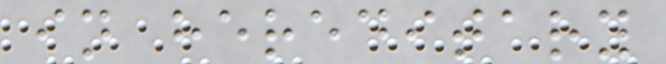in hereditary
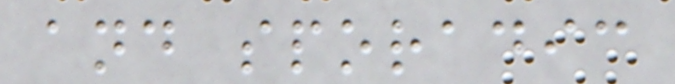and sporadic
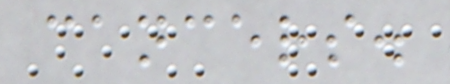cancers.
